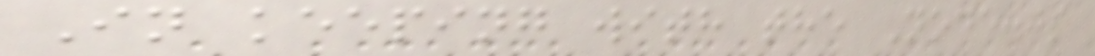In keeping with the Node.js
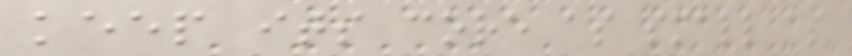keep its core as small as
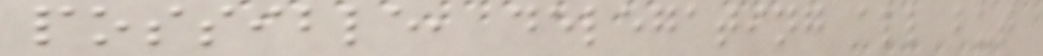possible, delegating all but
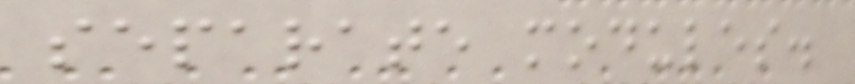separate modules.
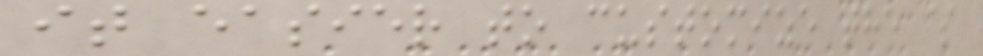it easier to customize the $
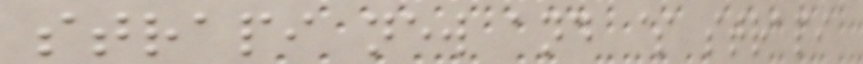strapi new and $ strapi
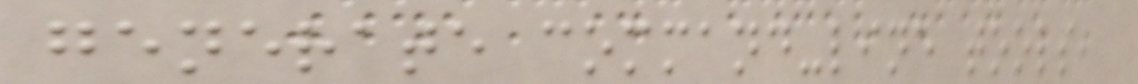generate command-line tools,
